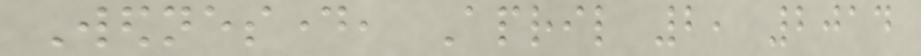Wednesday, April 2, 2014
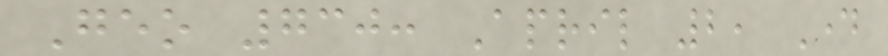Geo 730: April 2, Day
